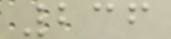236
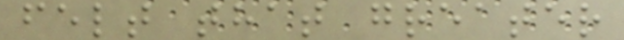felt that greater
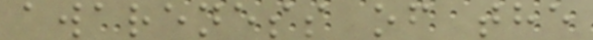awareness of the
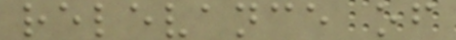relevance of
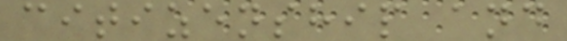citizenship and
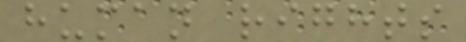human rights
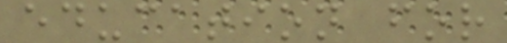education for
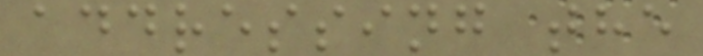addressing the
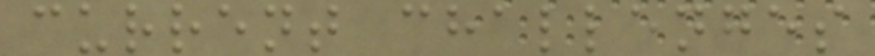current challenges
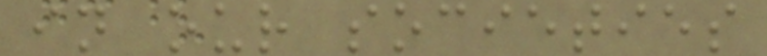in our societies
